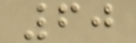60
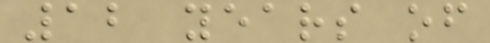12 years of
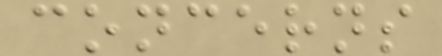concerns
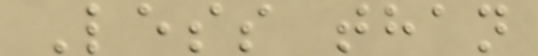Less than
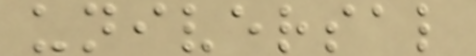universal
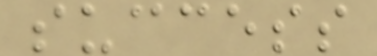success
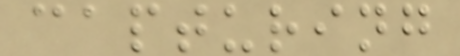capturing
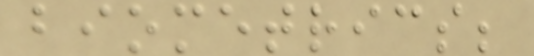biometrics;
